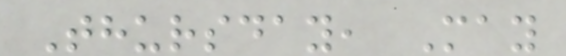Thursday, May
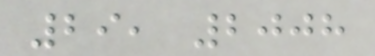29, 2008
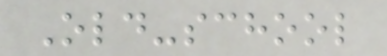Old-school
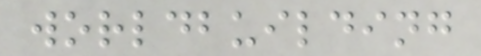worldbuilding
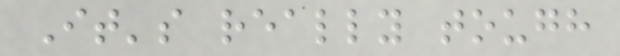It's really tough
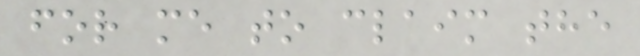for me to claim the
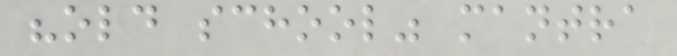"old school" mantra
